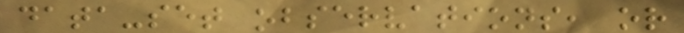data-set observations, or
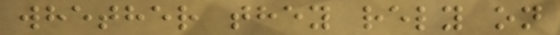whether they rely on
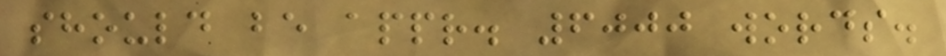should be appr. 6000 words.
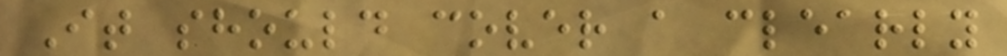It should cover a clearly
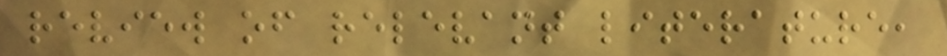review of relevant literature,
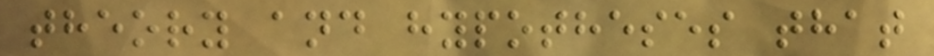theory and hypotheses that
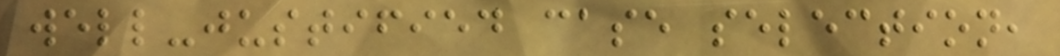well-justified case selection,
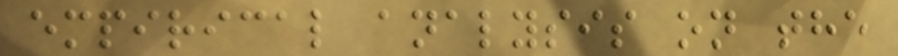empirical analysis on the
